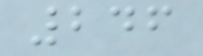246
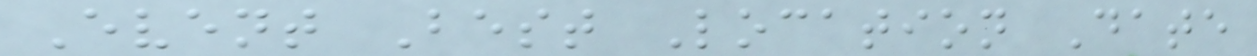Event Best Location Date
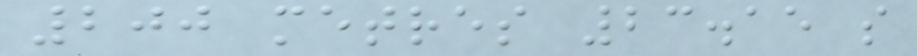200 metres 23.15 s
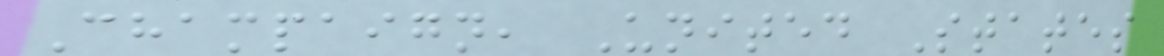Champaign, United States
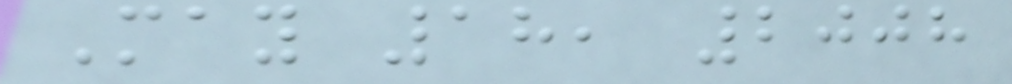May 18, 2008
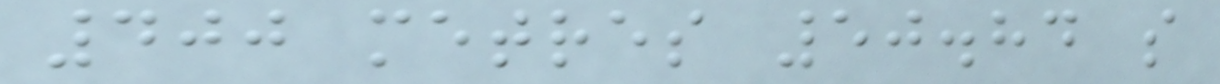400 metres 50.84 s
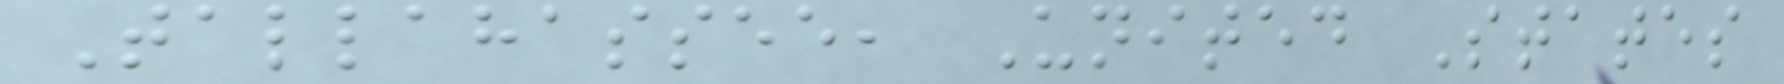Tallahassee, United States
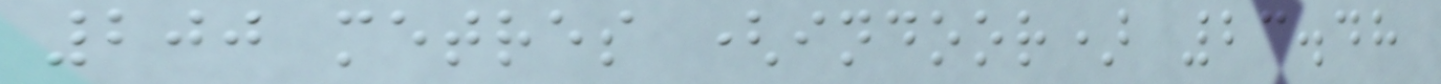200 metres (indoor) 23.48
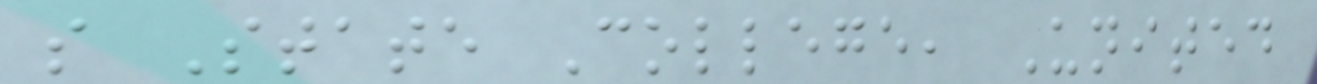s State College, United
